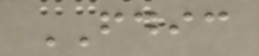FDIC
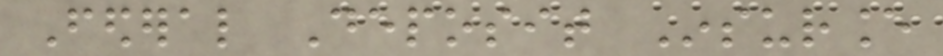Federal Deposit Insurance
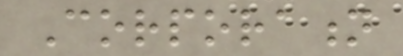Corporation
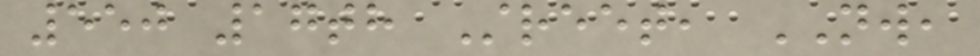550 17th Street, NW,
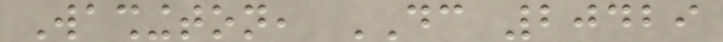Washington, DC 20429
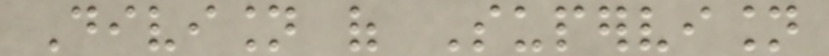Division of Supervision
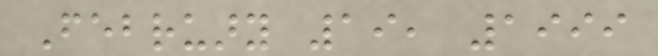February 19, 1999
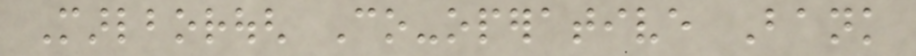Marlborough Co-operative Bank
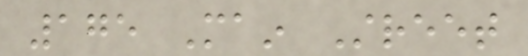175 Main Street
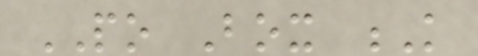PO Box K
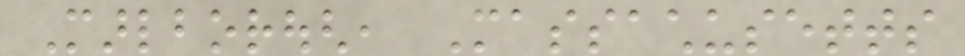Marlborough, Massachusetts
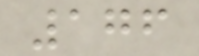176
